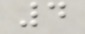4
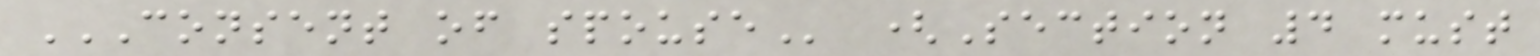CONSENT OF SPOUSE (Section 4 must
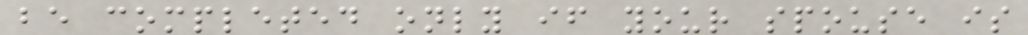be completed only if your spouse is
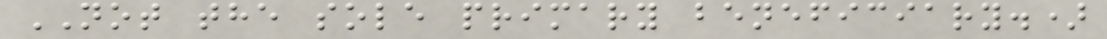NOT the sole primary beneficiary.)
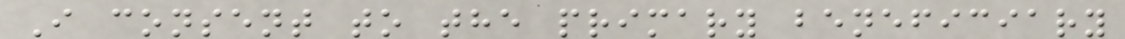I consent to the primary beneficiary
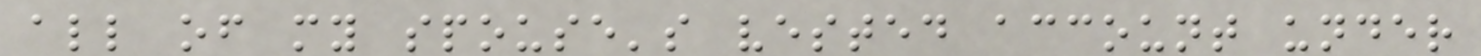all of my spouse's vested account under
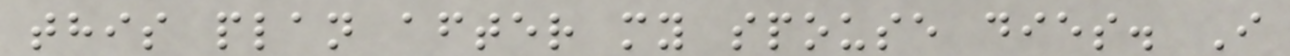this plan after my spouse dies. I
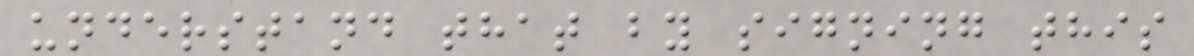understand that by signing this
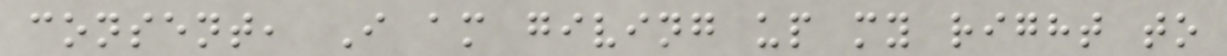consent, I am giving up my right to
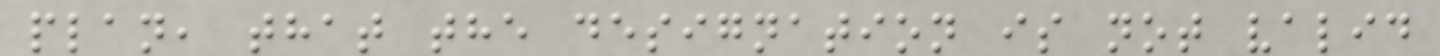plan, that the designation is not valid
